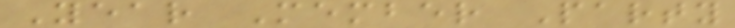Year Member Party
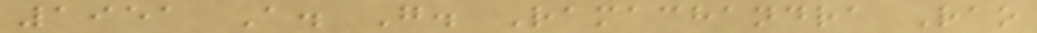1951 A. G. Ramachandra Rao
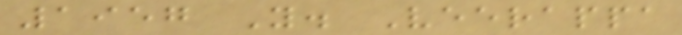1957 Y. Veerappa
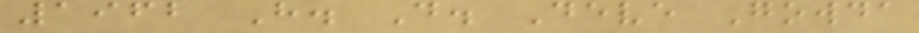1962 H. D. Deve Gowda
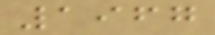1967
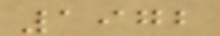1972
